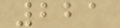221
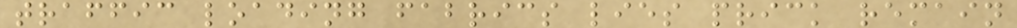traffic loading fabrics lies prick remain
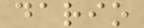dario
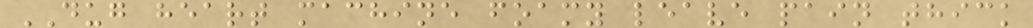DUG heart machine foamy leave pain thick
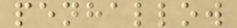penhallow
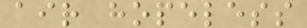air hopeless
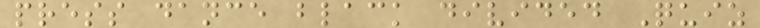press dance black divided Quiz
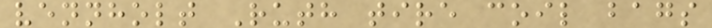vennholt Ruth tire coil bags
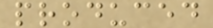produced
